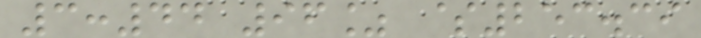3:44 96% $253.39
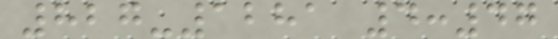827-1281 4:47
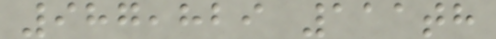987,829 111th
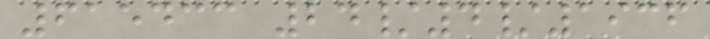615433 24/4/1936
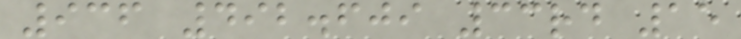936 492.609 33rd 15
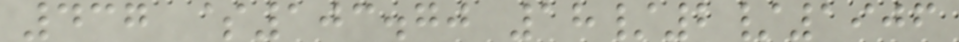437 $103.70 18/2/1906
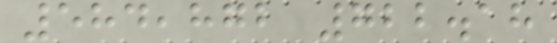584,872 722.18
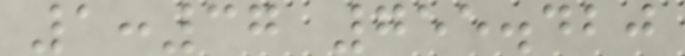1:37 755.420
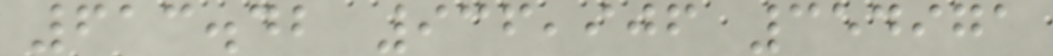613.42 936,906 354971
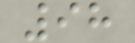98
